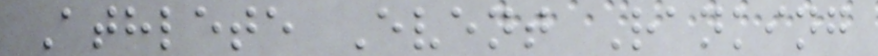Athlete Event Ranking
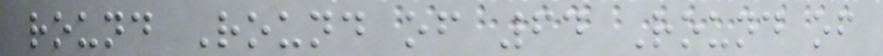round Round of 64 Round of
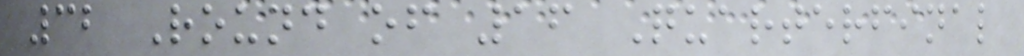32 Round of 16 Quarterfinal
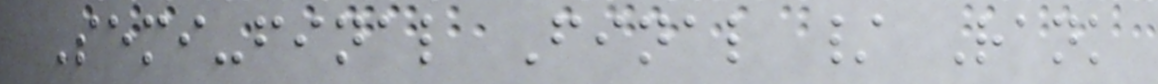Semi-final Final / Rank
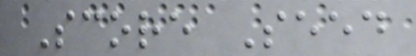Score Seed
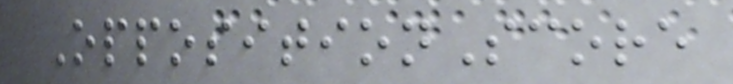OppositionScore
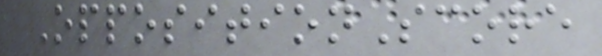OppositionScore
